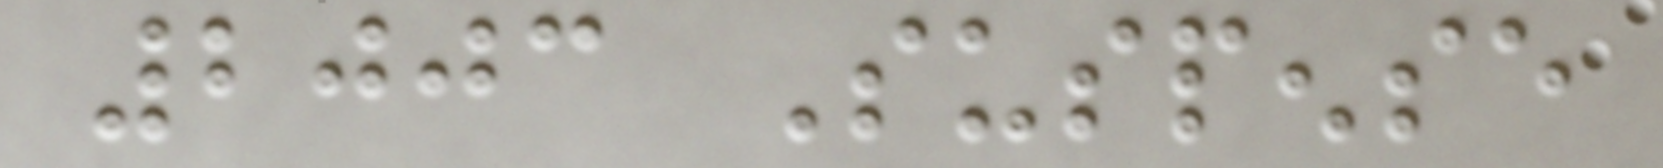2003 Suspense
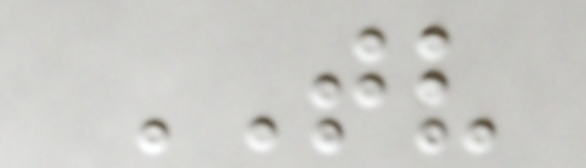TV
